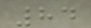84
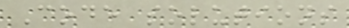Code solutions
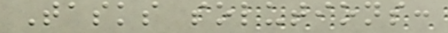Tasks solutions:
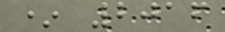* 2016
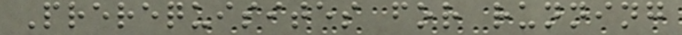Prerequisites for running
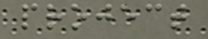project
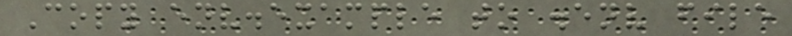Copy env.example to .env file
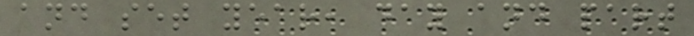and set year, day and part
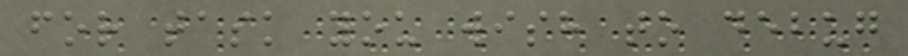for task you wish to debug
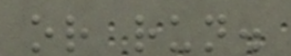or run.
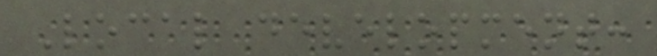Local development:
